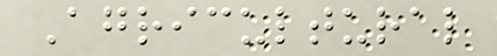Agricultural
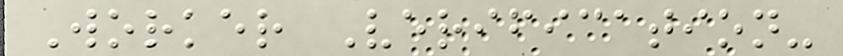Worker Verification-
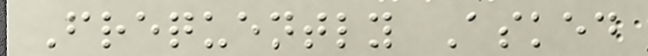Frequently Asked
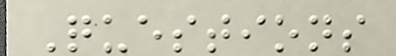Questions
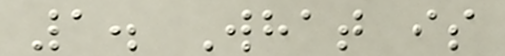1. What is
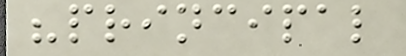"principal
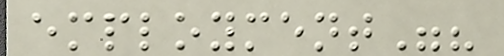employment"?
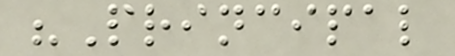"Principal
